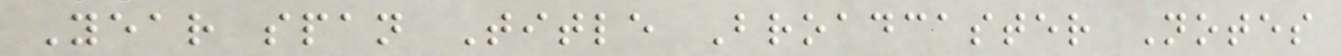Year span Title Broadcaster Notes
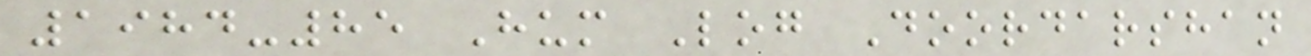1984-85 Hum Log Doordarshan
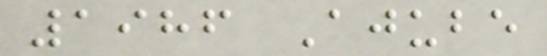1986 Ajube
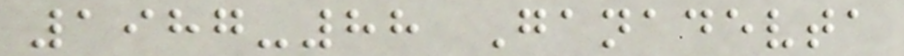1987-88 Ganadevta
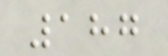187
